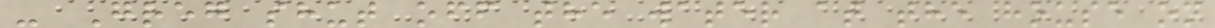- Greg shut off the water at the house on
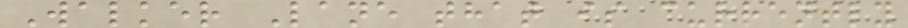Walker Lane that is currently
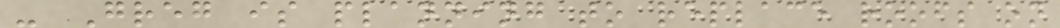- Greg is planning to replace roofs on
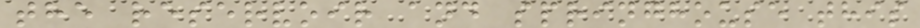the reservoir and springhouse this
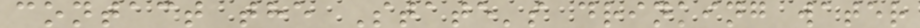contact the State's drinking water
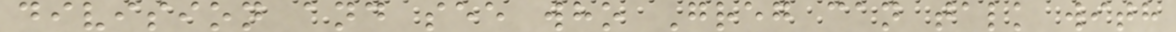division and see who Greg can talk with
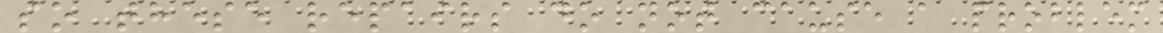so these repairs do not cause a problem
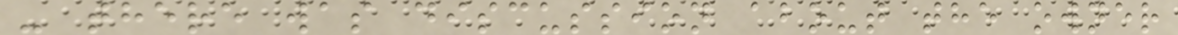- there was discussion about the owner
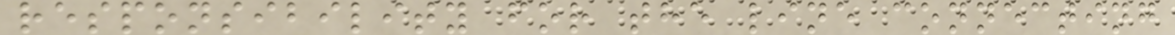responsibility for the line connecting
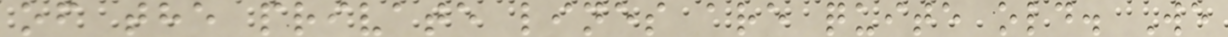of the private lines are quite old. We
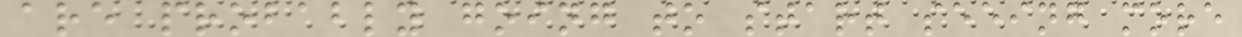are probably going to start seeing more
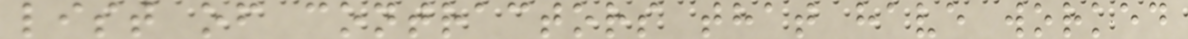list of contractors that have worked
